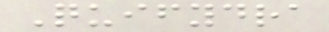Quifydra
